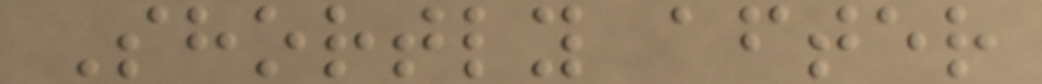Shortly after
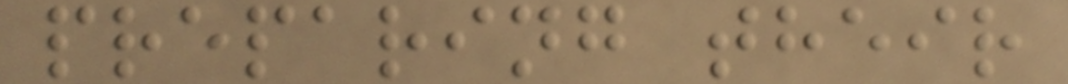preparing their
